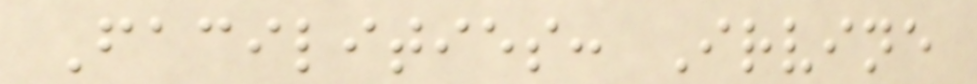Facilities: Irvine
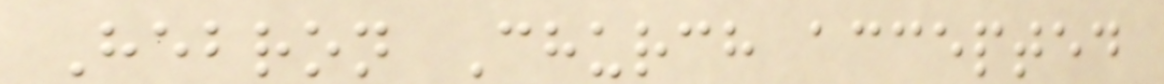Hebron Church accepted
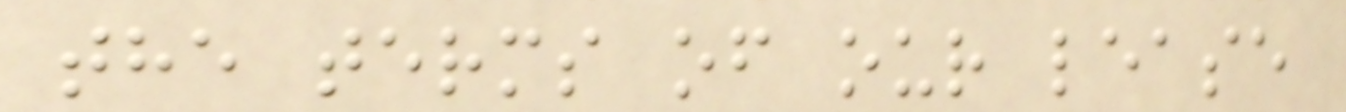the terms of our lease
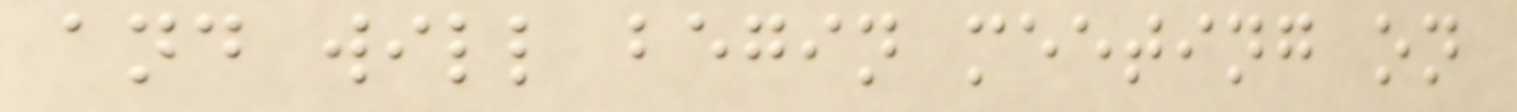and will begin meeting on
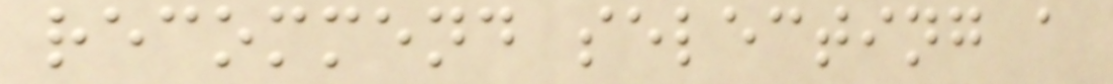recommend selecting a
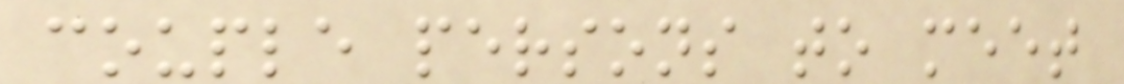couple persons to meet
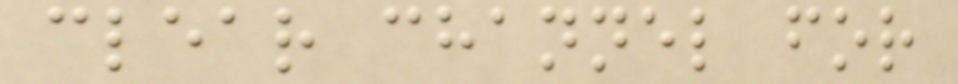clear channel for
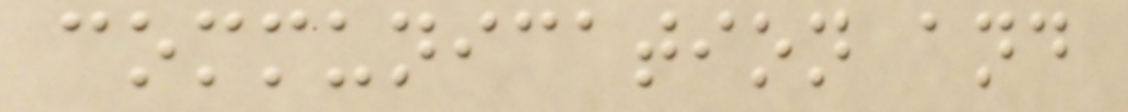communication and
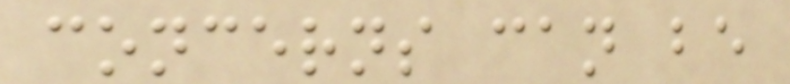concerns can be
